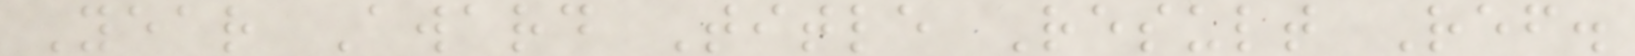Year Award Title Result Ref.
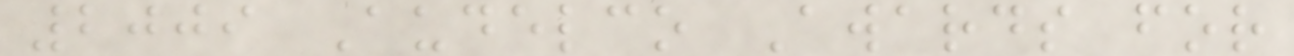2009 Audelco Awards for
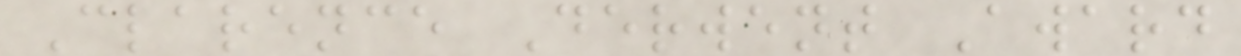Clarence Derwent Award
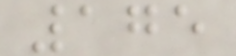175
